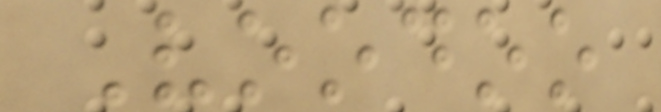Voodoo
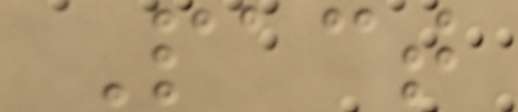Pact
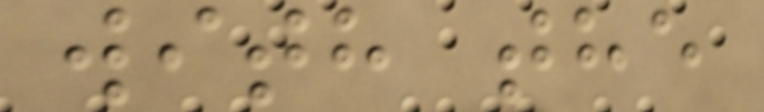with the
